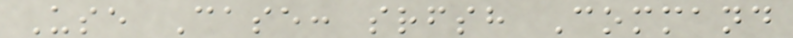Use Case: srfsh Command
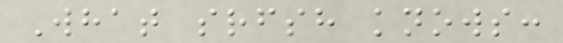What srfsh knows:
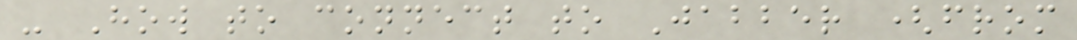- How to connect to Jabber (from
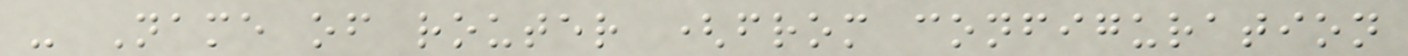- Name of router (from configuration
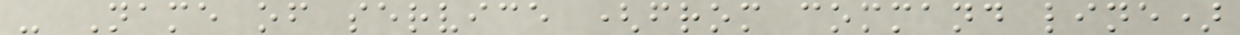- Name of service (from command line)
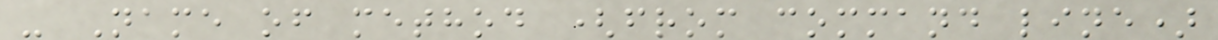- Name of method (from command line)
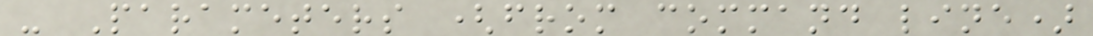- Parameters (from command line)
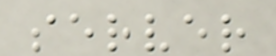server
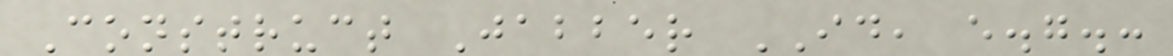Construct Jabber ID, e.g.:
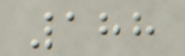188
